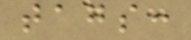tags:
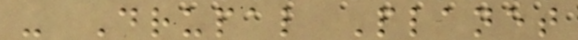- Drupal Planet
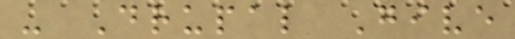- Drupal Give
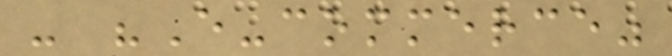- "E-commerce"
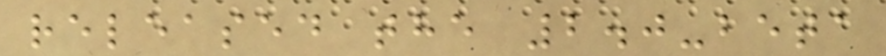released the 2.0-beta
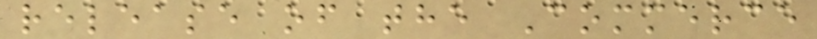release of the Commerce
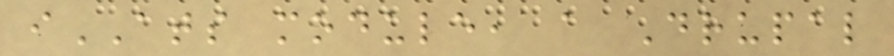iATS module, a Drupal
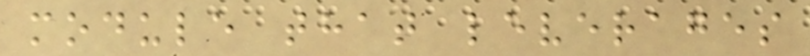module that leverages
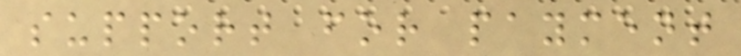support for payment
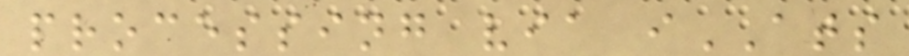processing via iATS
